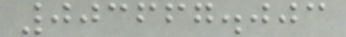003667.003
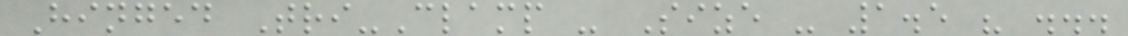Hinged Tri-Clamp - Size - 1.5 " ...
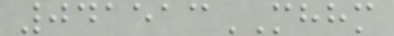041513MHHM
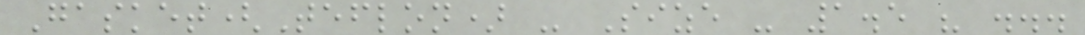Gasket(Teflon) - Size - 1.5 " ...
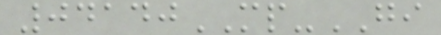04140MP-GI
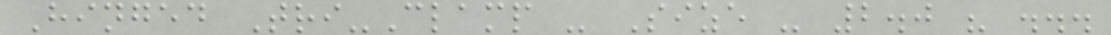Hinged Tri-Clamp - Size - 2.0 " ...
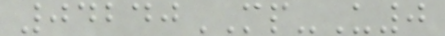04240MP-U0
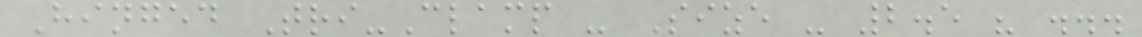Hinged Tri-Clamp - Size - 2.5 " ...
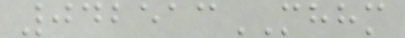042513MHHM
